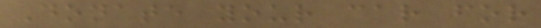Donate your car for
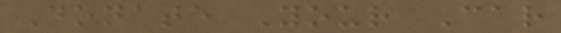Donate Your Car
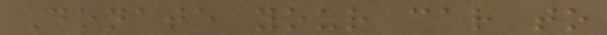Donate your car to
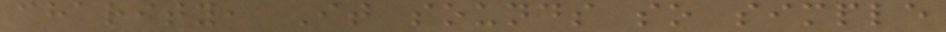charity, It sounds so simple
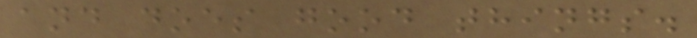and does good things.
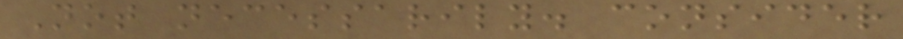Not necessarily. consider
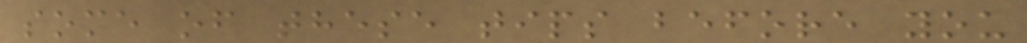some of these tips before you
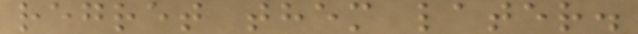regret them later.
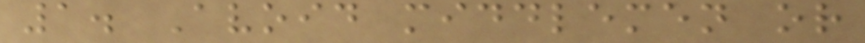1. Avoid middlemen or
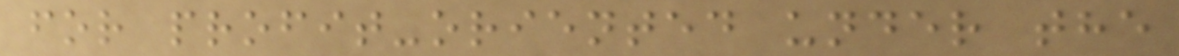for profit-oriented under the
